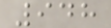948
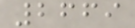2669
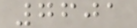7601
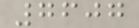7607
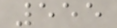555
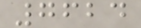7624
